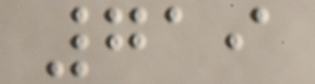719
